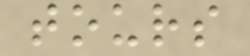tours
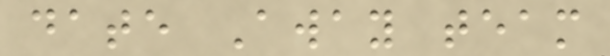date Away team
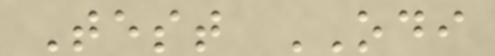Test ODI
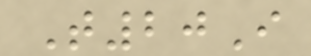T20I
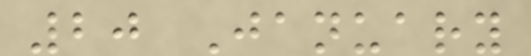20 January
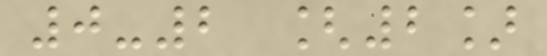0-2 [2]
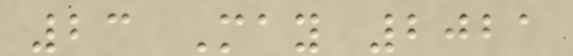23 May 2021
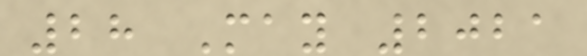28 May 2021
